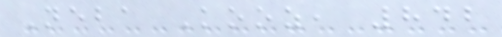Neba Kooz, 842
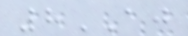8AJ
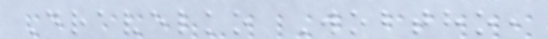Dravelko Wobtho,
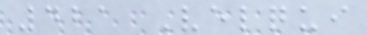421 Velqui
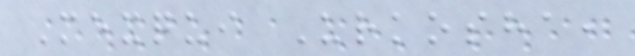Mexqui Urkosha,
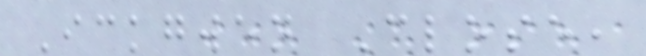Ickgwen Close,
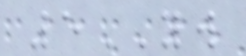5YW
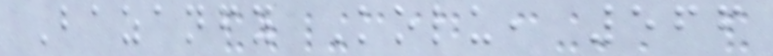Bazanfy Kolu, 566
